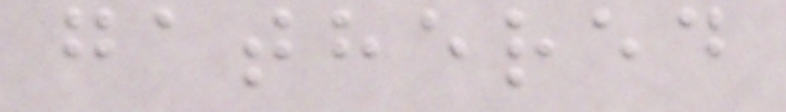gathered
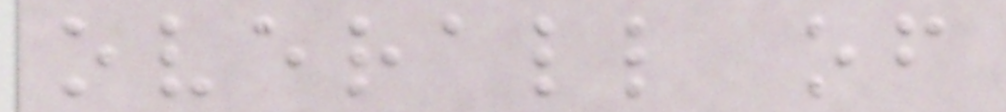overall of
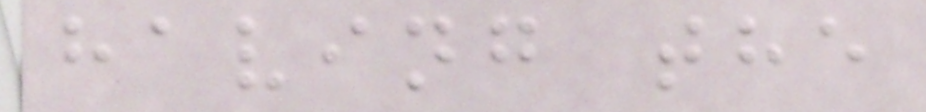having the
